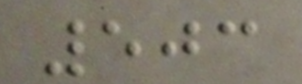503
